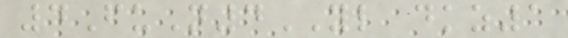4FuN4YL dkz1
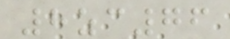8zc76
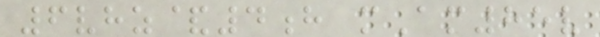6vhz&4h mAm85v
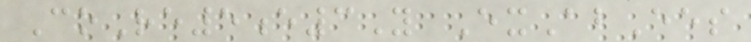CoRe5e3Y ExAbEes
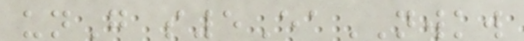unG s5EaNWKW
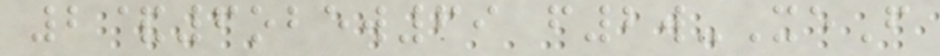2&6obew69 f2w-XeF
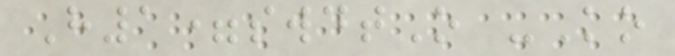H1=swdtO -Ko
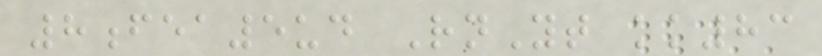8fea5ud RnYt kk83
